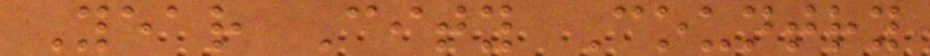Year City Country
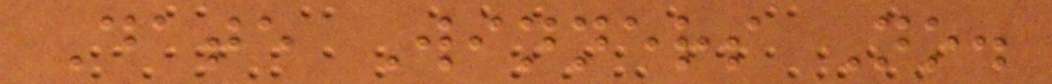Date Winners No.
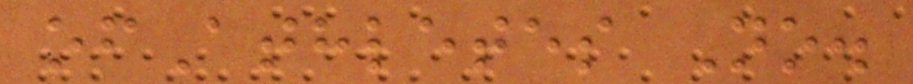ofAthletes No.
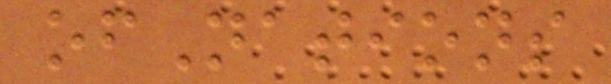ofNations
